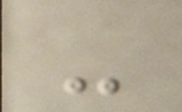-
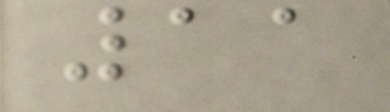11
